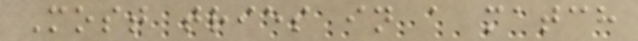Most tries in a match
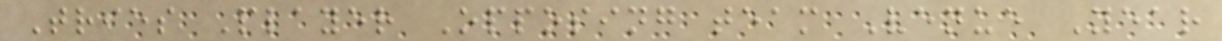Tries Player Opposing team Venue Year
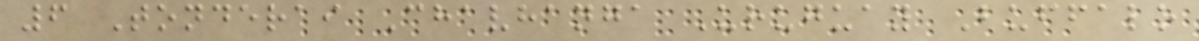6 Tonderai Chavhanga Uruguay Buffalo
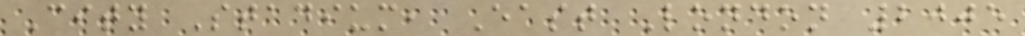City Stadium, East London 2005
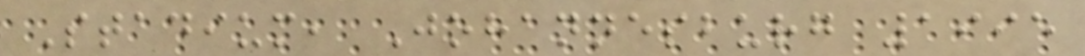Stadium, Johannesburg 1995
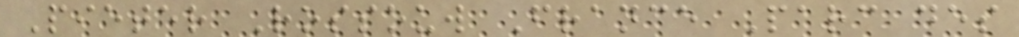Pieter Rossouw France Parc des
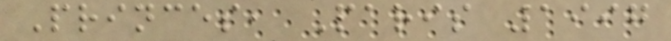Princes, Paris 1997
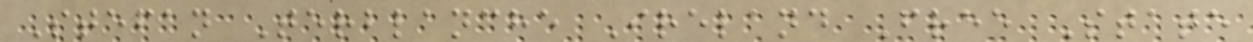Stefan Terblanche Ireland Free State
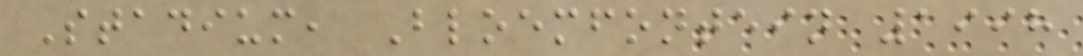Stadium, Bloemfontein 1998
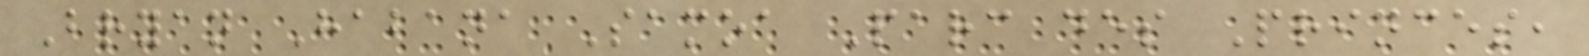Bryan Habana Samoa Parc des Princes,
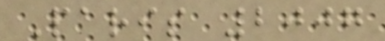Paris 2007
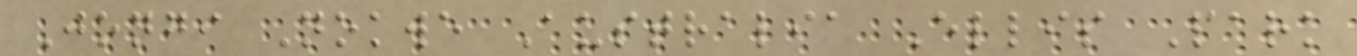Jongi Nokwe Australia Ellis Park
